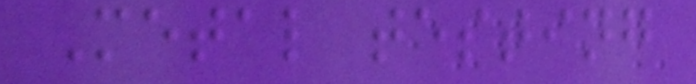Metal testing
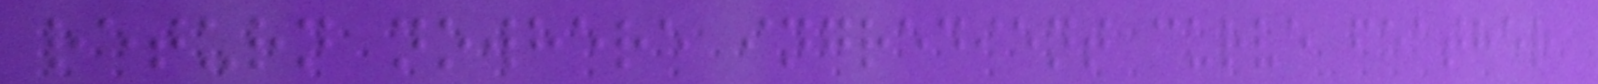return nowhere ingredient curve feather
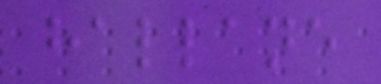hallane
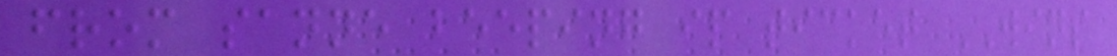from sanne beeping ip ticket WINS
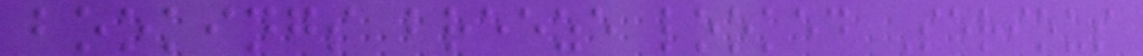bookings breeze looked Serious
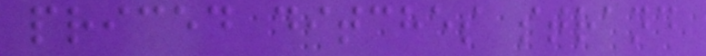priced ditches strand
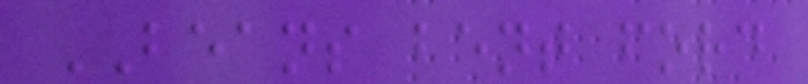BEANS bent ford
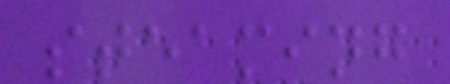steaming
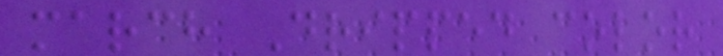march Dripped color
